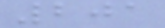201
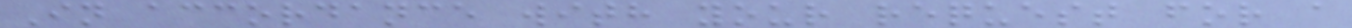In accordance with your request for a
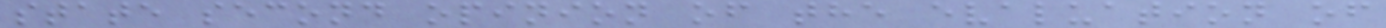state second opinion of the evaluation of
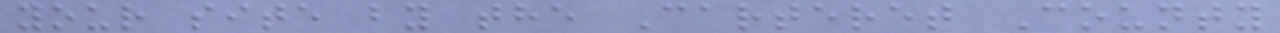your site by the Carteret County
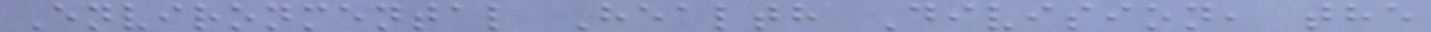Environmental Health Division, the
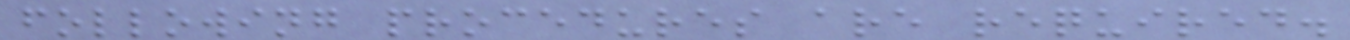following procedures are required.
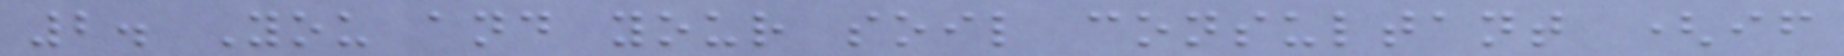2. You and your soil consultant (if
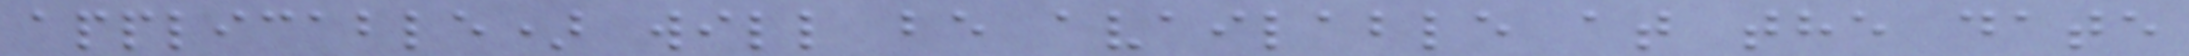applicable) will be available at the date
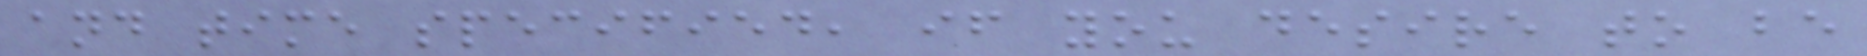and time specified, if you desire to be
